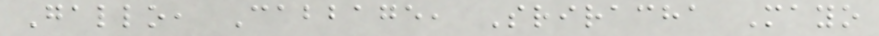Gallo, Cabbage, Sriracha Mayo
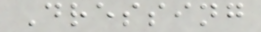Dressing
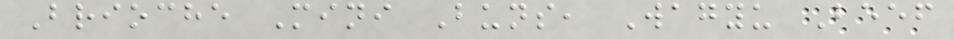Brioche Mini Buns, Wagyu Beef
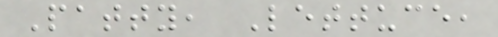Patty, Lettuce,
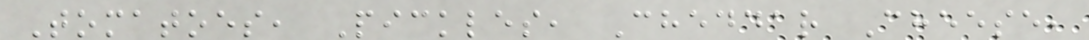Tomatoes, Pickles, Cheddar Cheese,
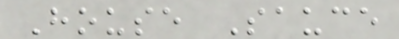House Sauce
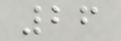26
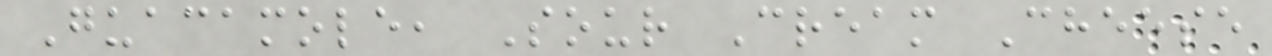Guacamole, Sour Cream Cheese
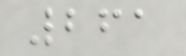261
